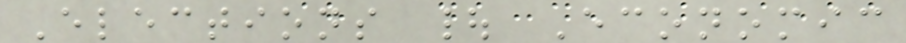Elections | Economic
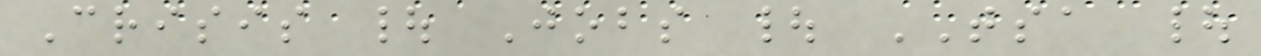Crisis | Jobs | TSA |
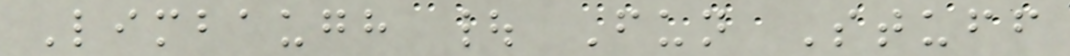Limbaugh | Fun Stuff
